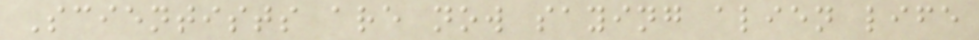Scientists are now saying alien life
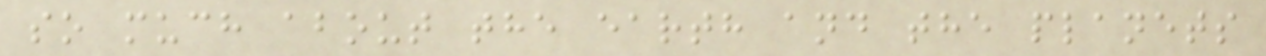so much about the earth and the planets
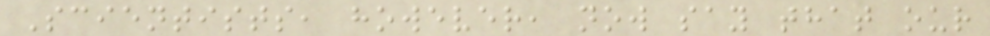Scientists, however, now say that our
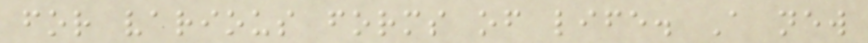for various forms of life. A new
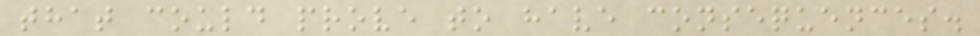that could prove to have consequences.
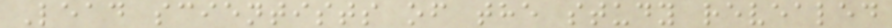Lead scientists of the study revealed
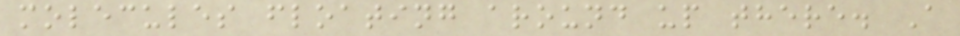molecules floating around up there. A
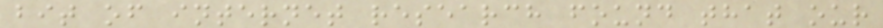bit of internet research found that our
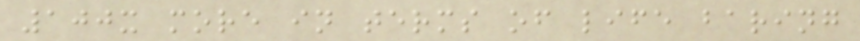100x more in terms of life baring
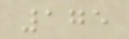175
